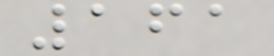161
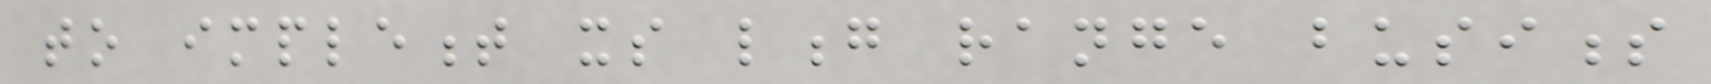to implement its long range business
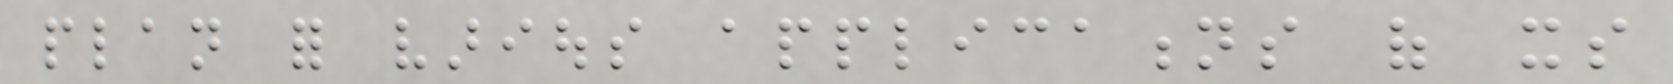plan for various applications of its
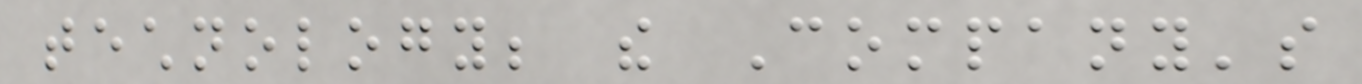technology; the Company's
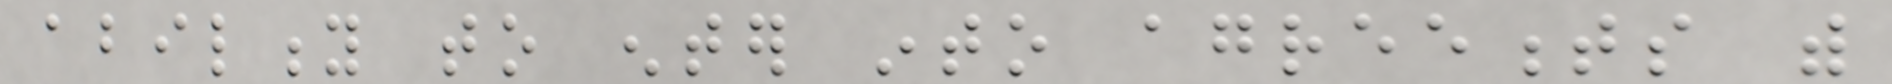ability to enter into agreements with
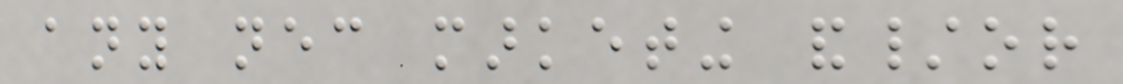any necessary marketing and/or
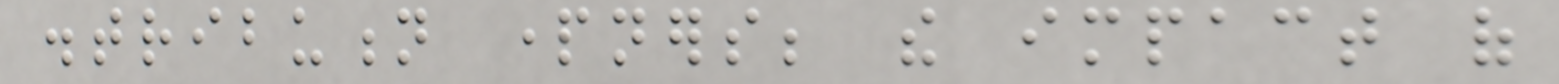distribution partners; the impact of
